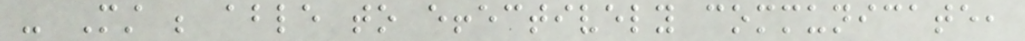- Must be able to effectively communicate,
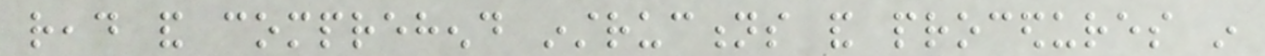read and comprehend instructions and procedures in
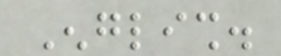English.
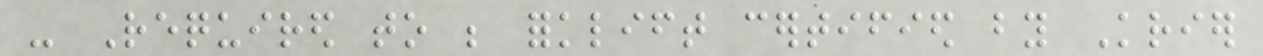- Required to be forklift certified by Krier
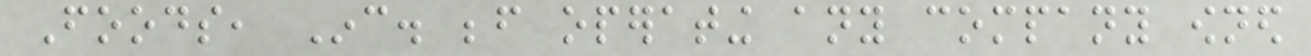Foods, Inc. before operating any company owned
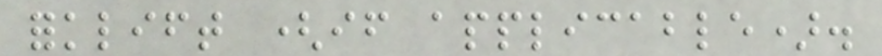forklift (if applicable).
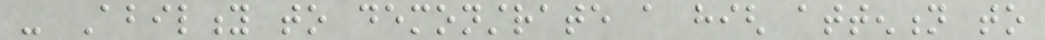- Ability to demonstrate a high attention to
